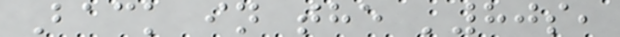Back in the '80s,
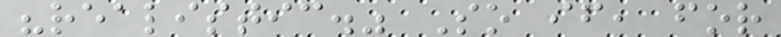"realistic." So if, for
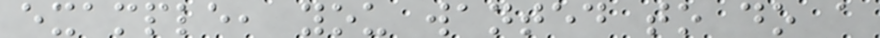example, you wanted to do a
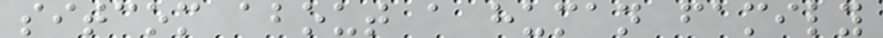sitcom about a human family
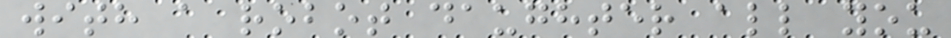with a robot daughter all you
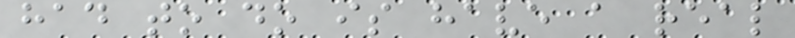had to do is have a real
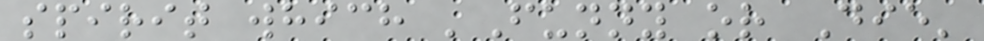spirit which 'Funny or Die'
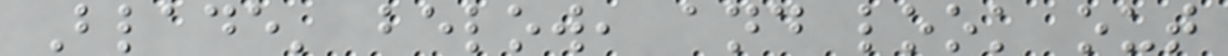Blade' below, and look out
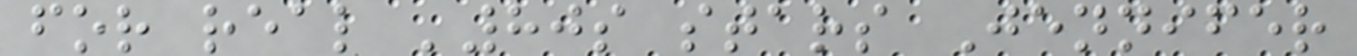for real '80s stars Jennifer
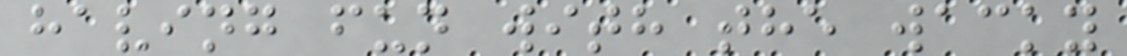having fun with the wacky
